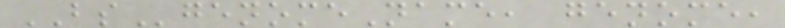BSgenomeName, genome,
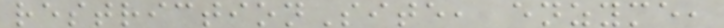restrictionSite, enzyme,
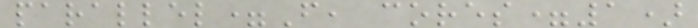parallel=F, cores=1)
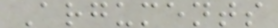Arguments
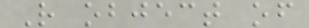R object of
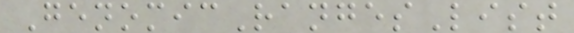GenomicRangesList
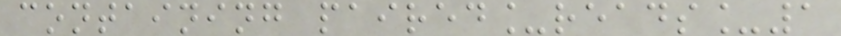containing paired_reads_1
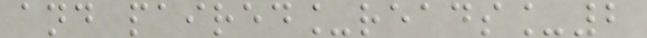and paired_reads_2
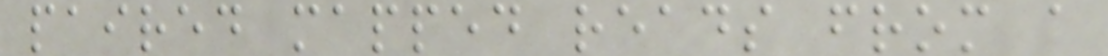paired mapped reads from a
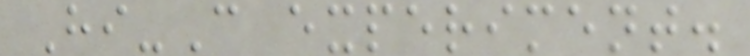Hi-C experiment.
